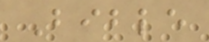Bible
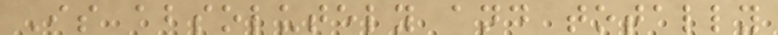Is absolutely and totally
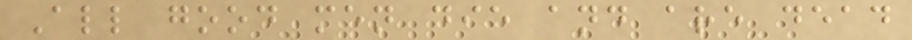All good men die and are dead
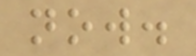now.
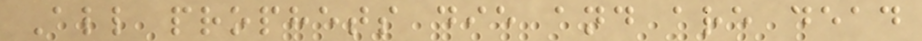All prophets die and are dead
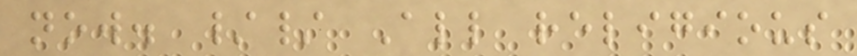now. // All religious
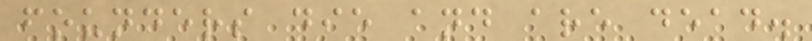founders die and are dead.
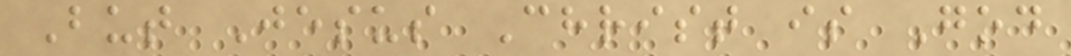But Jesus Christ is God
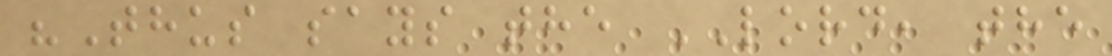"Thus says the LORD, the
